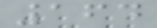164
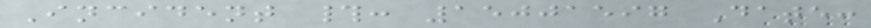Incident #: 15001597 Date:
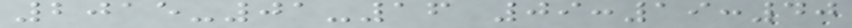2015-01-16 09:19:40
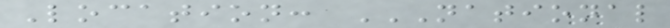Location: NATIONAL
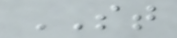ST
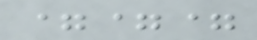===
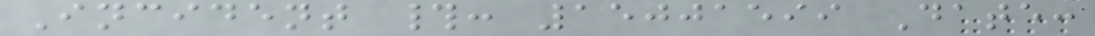Incident #: 15001599 Date:
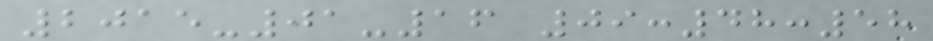2015-01-16 09:48:58
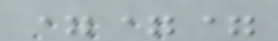===
